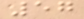57
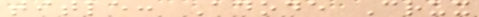title: Adode Crux
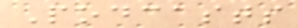Podcasts
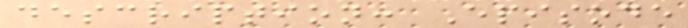description: Episode
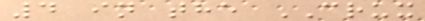4 in the CRUX
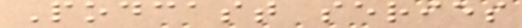Podcast series
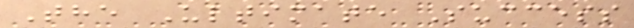The Ultimate Success
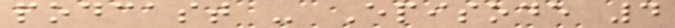podcast - Episode 4
